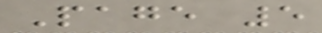Page 5
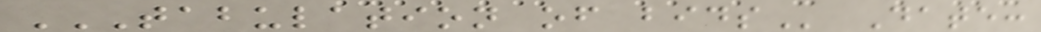TABULATION OF BIDS Date:
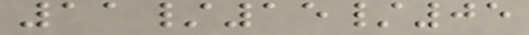11/15/05
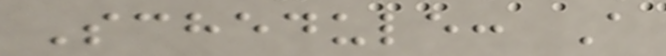Schedule: A
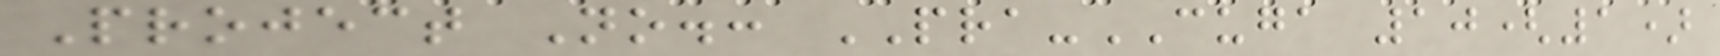Project No.: PRA-CUGA 10(1)
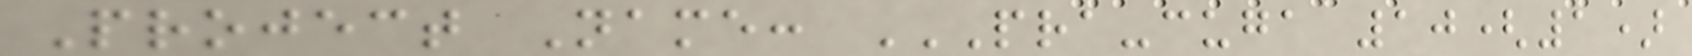Project Name: PRA-CUGA 10(1)
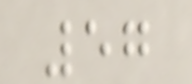57
